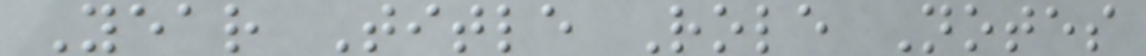Year Title Role Notes
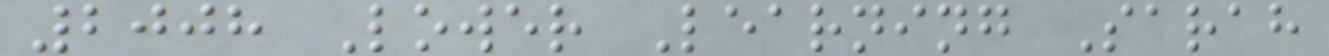2008 Lower Learning Sarah
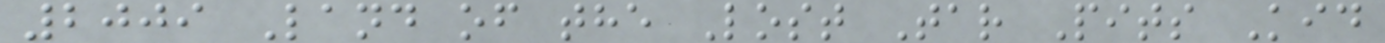2009 Land of the Lost Tar Pits Kid
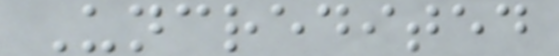Uncredited
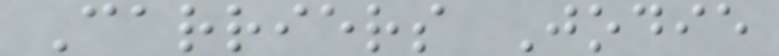Carriers Jodie
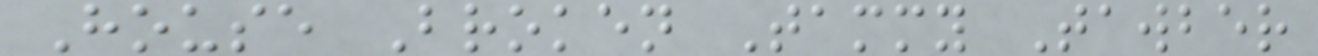House Broken Tammy Tawber
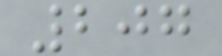207
